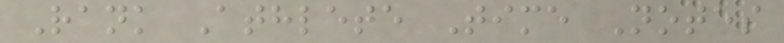Rank Athlete Time Notes
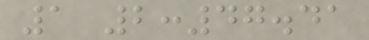1 2:47.41
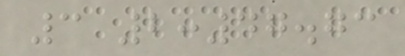3 2:47.73
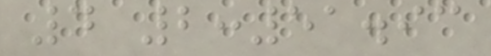4 2:51.93
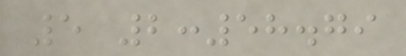5 2:58.79
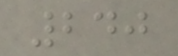240
